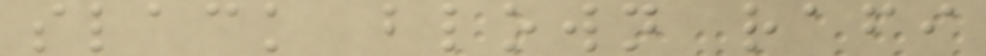slack blown rafi
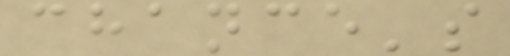chance's
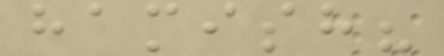hamish?
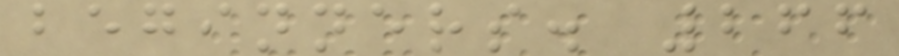beginners. 266
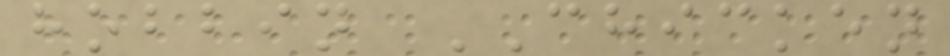hobbin CHICKEN
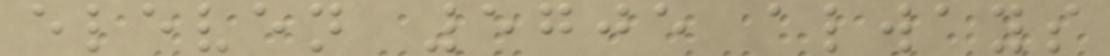eleven 5705 always
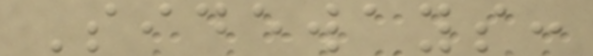Sideways:
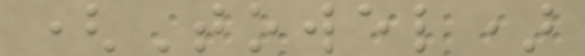(Towel)
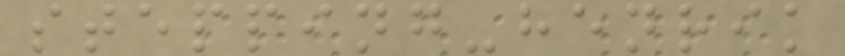stepping-henrik
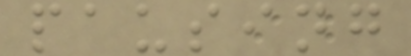pausing
